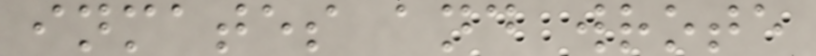inmates and wrote
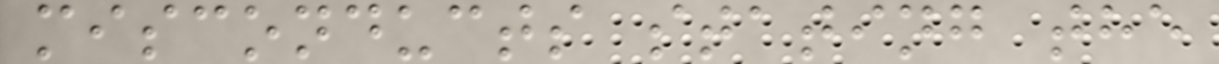misconducts stating the
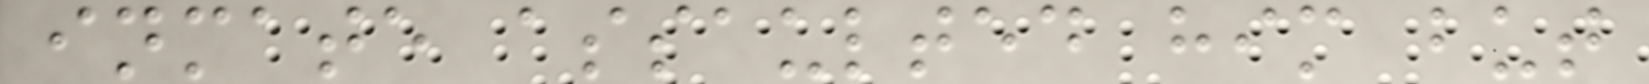inmate assaulted him but
